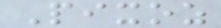Pixoz
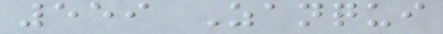559 Zanqui
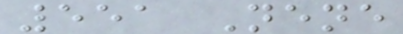551 Nene
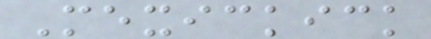Mexickick
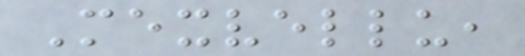Mexvellu,
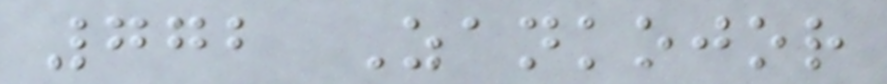772 Zankojor
